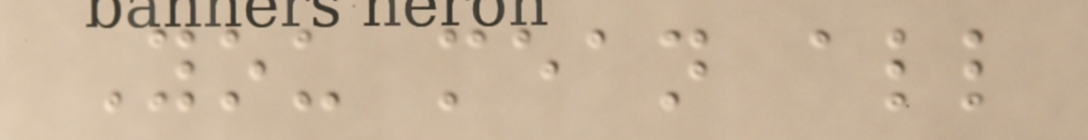You mean all
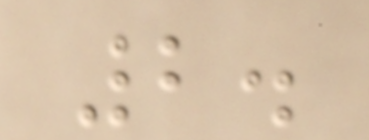2.
